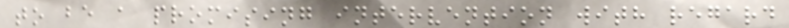to be a promising intervention with regard
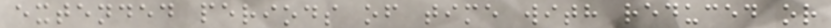extended periods of time with reduced or
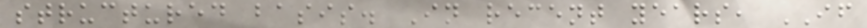structured basis. In recent years, IF
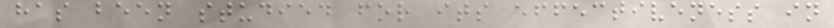has been studied for its effectiveness in
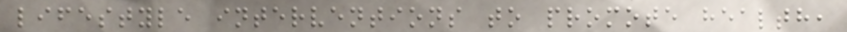lifestyle interventions to promote health,
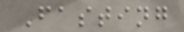Fasting
